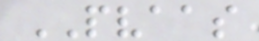PVAAS
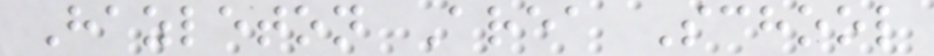Hazleton Area School
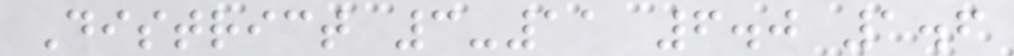District 3-11 6.0 1.6
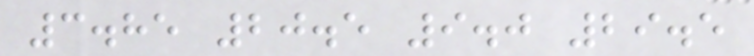3.85 20.5 9.0 29.5
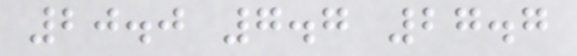20.0 7.7 27.7
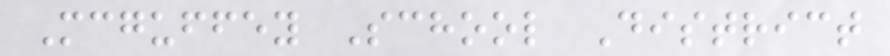Mcguffey School District
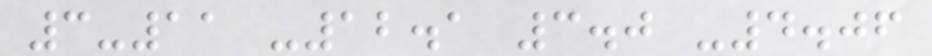3-11 -12.1 3.0 -4.06
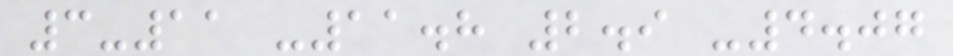3-11 -11.8 2.9 -4.07
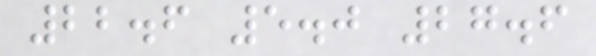22.6 5.0 27.6
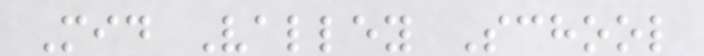Mid Valley School
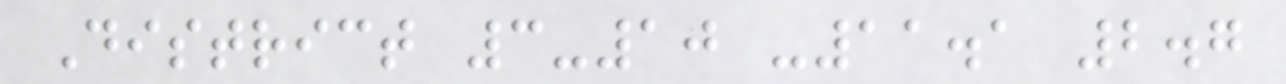District 3-10 -11.1 2.7
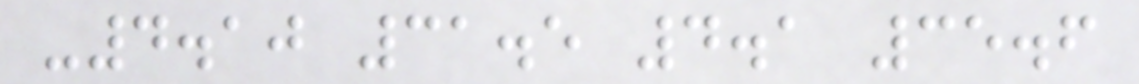-4.10 31.5 4.1 35.6
